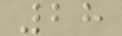28
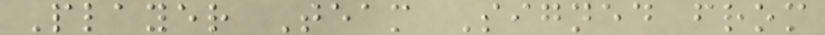Player Team Signed from
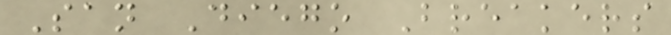San Diego Breakers
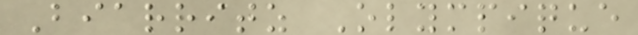Biarritz Olympique
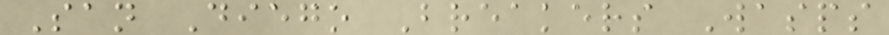San Diego Breakers Wasps
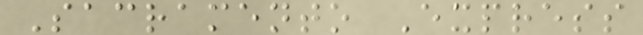Sacramento Express
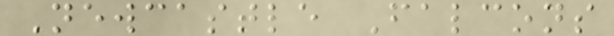Newcastle Falcons
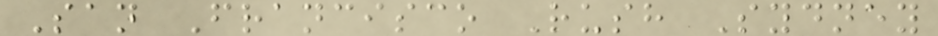San Francisco Rush Sydney
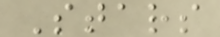Stars
